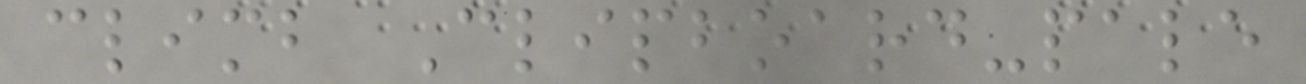climb Clipboard-pale
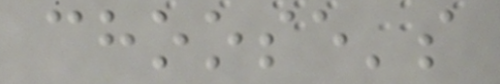choose's
